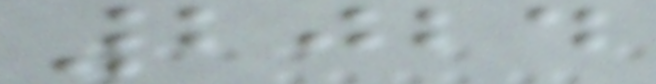2024
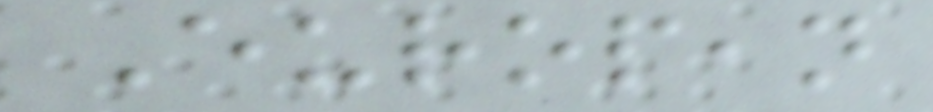European
